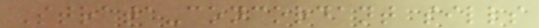Strata-concordant sills
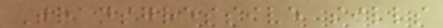Transgressive sills
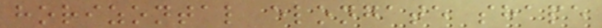horizontal elongate shape
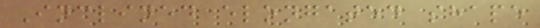Inclined elongated shape
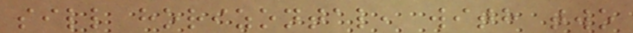sill horizontal, with two
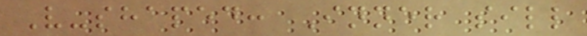V-shaped: Inner sill
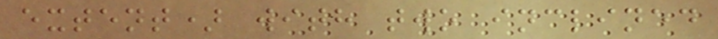extent) with two inclined
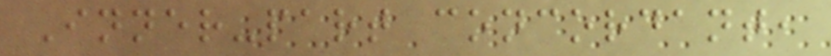Inner-part concordant,
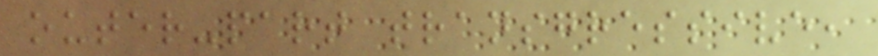outer-part transgressive,
